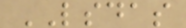LSDAS
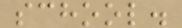school.
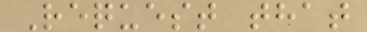Request that
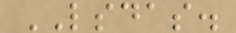LSDAS.
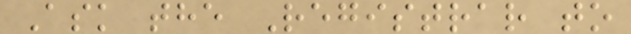Ask the Registrar to
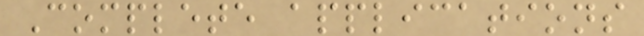Complete applications
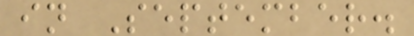in September.
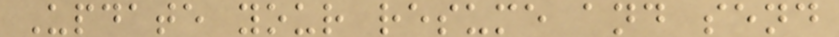Update your resume and send
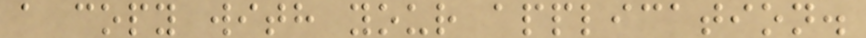a copy with your application.
